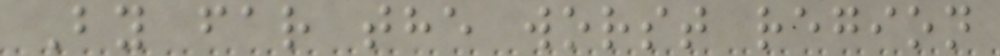By far the worst region
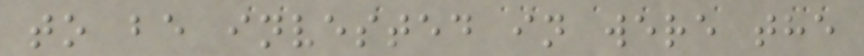to be invested in were the
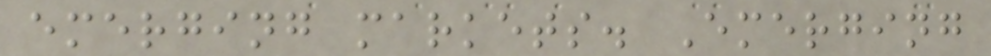emerging markets. Emerging
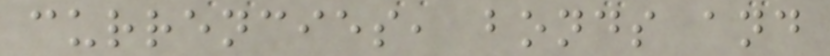currencies, bonds and
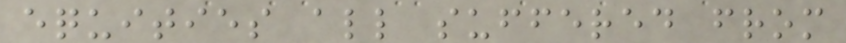equities all suffered from
